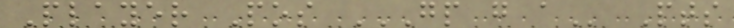Player Pos GP G A Pts
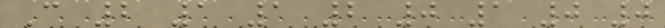C 2 1 1 2 0 1 0 0
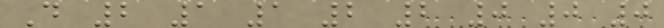D 2 1 1 2 2 0 0 0
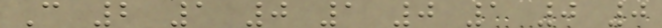C 2 1 0 1 0 1 0 0
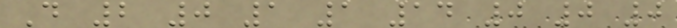D 2 0 1 1 14 0 0 0
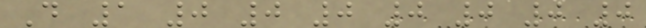D 1 0 0 0 0 0 0 0
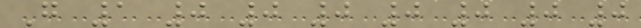G 1 0 0 0 0 0 0 0
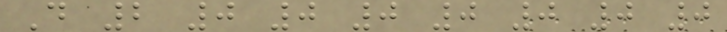D 2 0 0 0 0 0 0 0
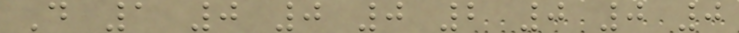D 1 0 0 0 2 0 0 0
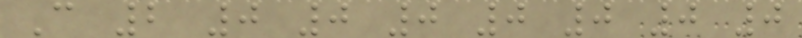C 2 0 0 0 0 0 0 0
